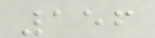156
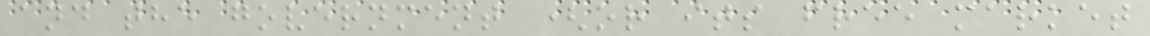and the government (or its free market
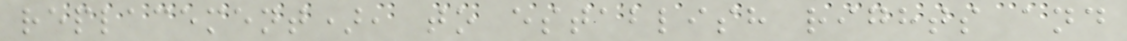replacement), to establish rights and
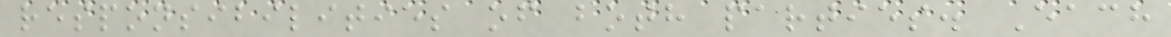responsibilities of both parties. Each
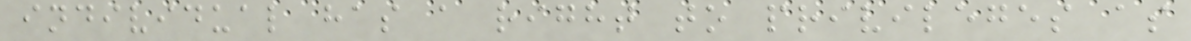individual has a right to privileges as
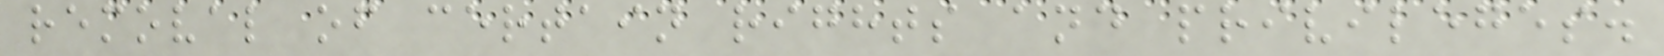removal of certain rights and privileges.
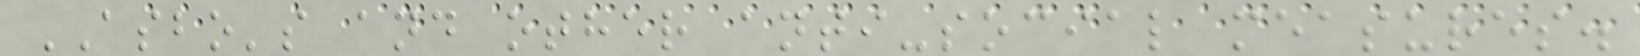ASBO's and other anti-social measures.
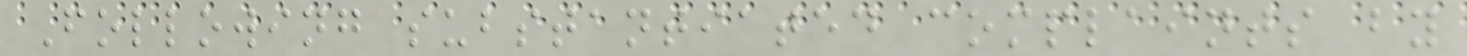Following substantiated complaints by
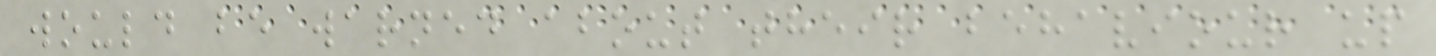would be warned about their behaviour up
